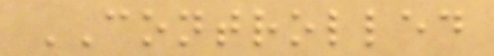CONTROLLED
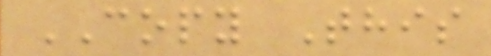COPY This
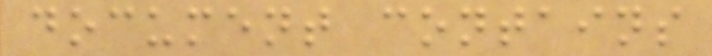document contains
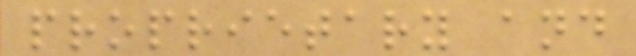proprietary and
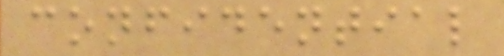confidential
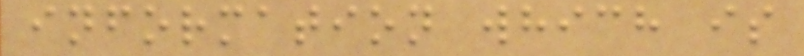information which is
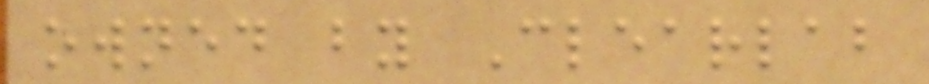owned by Clearlab
